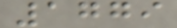1779
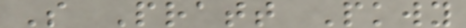S Pratt Pkwy
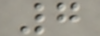7
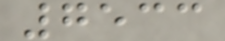7533
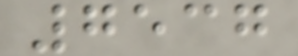7537
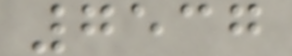7537
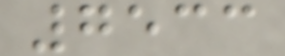7533
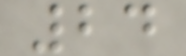24
